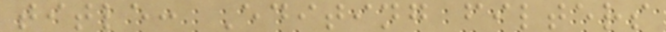title: Editing filters
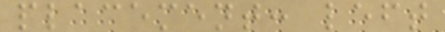placement: left
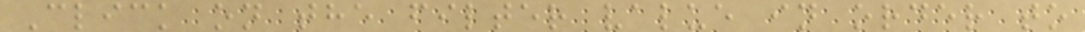Click on the filter value in order to
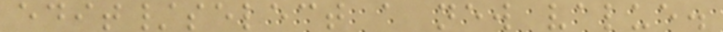edit/select a new value.
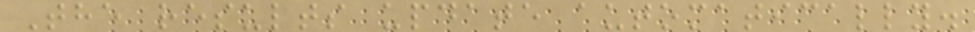The results update automatically.
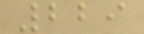229
